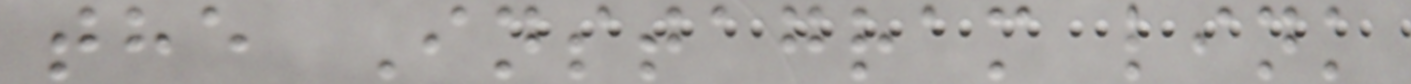the Instagram link
